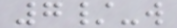7/-w
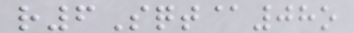r6Sqt@08o
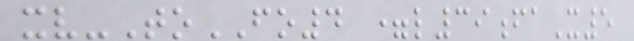xv-ToFO4 =l39faX5
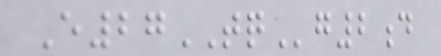E27TQg2d
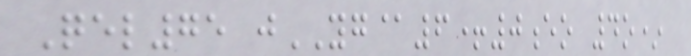Qel75 jYG@6+0eo 4o*
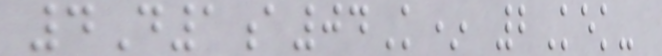4D1a04K* 2Kek-
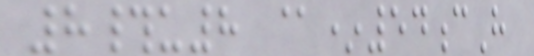8#u8 @*54cH
